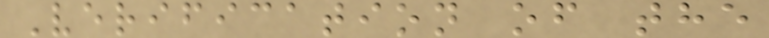Verification of the
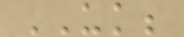UK;
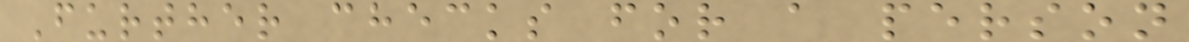Further checks for a person
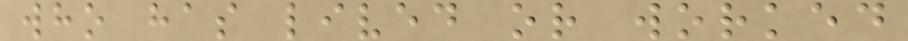who has lived or worked
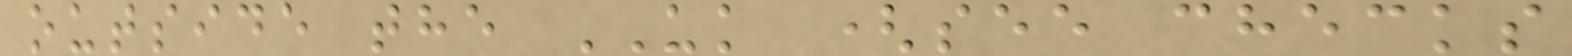outside the UK (see checks
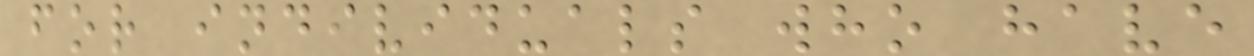for individuals who have
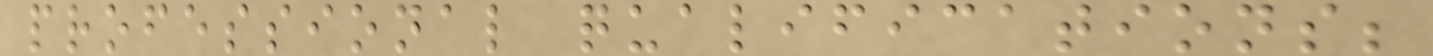professional qualifications;
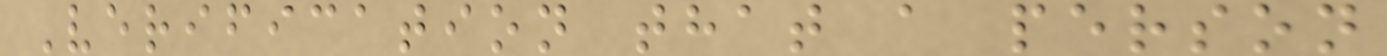Verification that a person
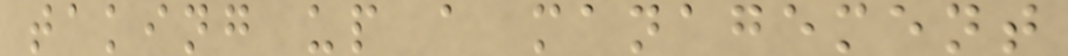taking up a management
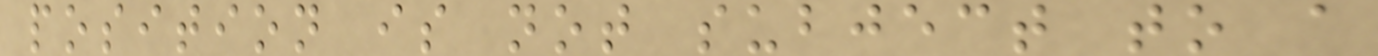position is not subject to a
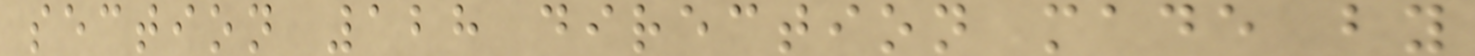section 128 direction made by
